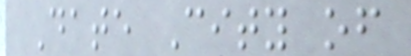Date City of
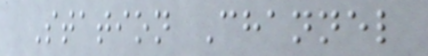Station Channel
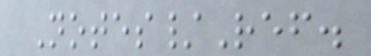Notes/Ref.
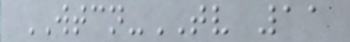WTCN-TV 11
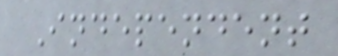Independent
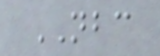NBC
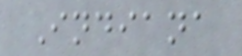Indiana
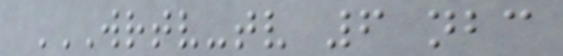WRTV-TV 6 NBC
